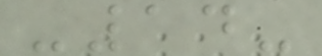-14-
